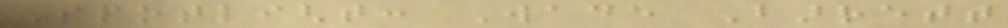Spotlight: Wade Barrett
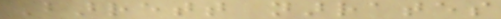Barrett narrates
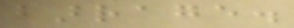barrage.
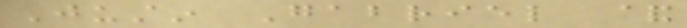Justin Gabriel &
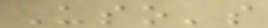Uso's
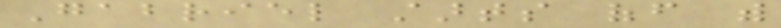Gabriel starts off with
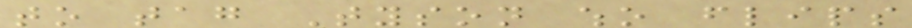to tag Tyson who flips
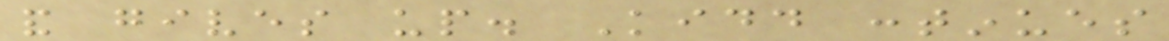and gives up. Kidd continues
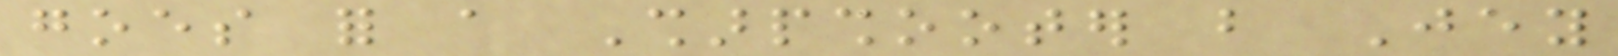goes for a Sharpshooter but Jey
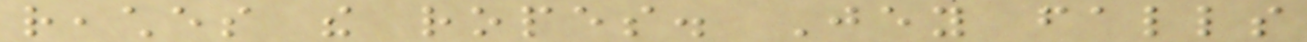reaches the ropes. Jey falls
